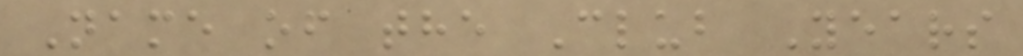Name of the Club Years
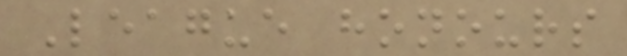League honours
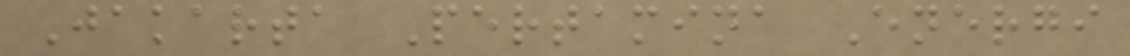Jakarta Pertamina Energi
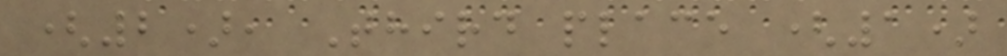(2), Third place (1)
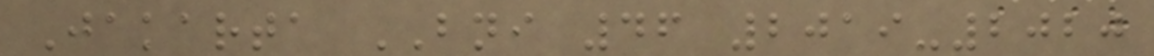Jakarta BNI 46 2019-2020
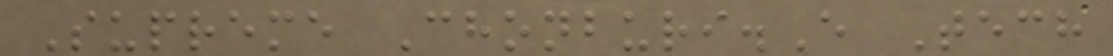Supreme Chonburi.E Tech
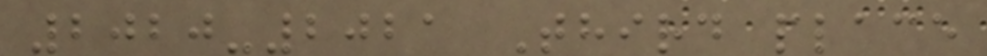2020-2021 Third place
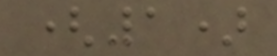(1)
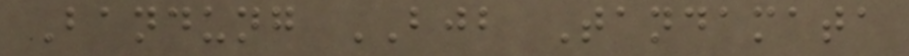Bandung BJB Tandamata
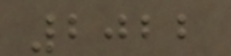2022
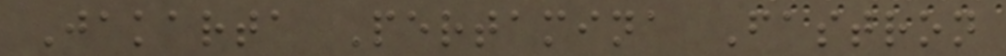Jakarta Pertamina Fastron
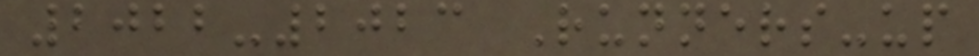2022-2023 Runners-up
